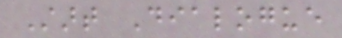Start Dialogue
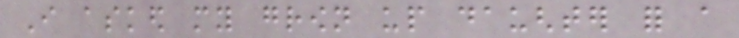I asked my grown up daughter for a
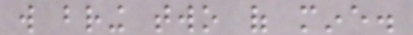will bring two of mine.
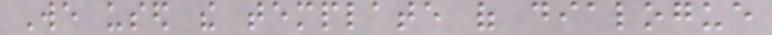We used the template of dialogue
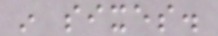in sixes.
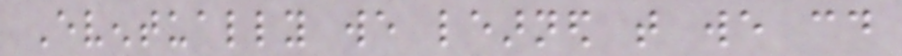Eventually we learned that we could
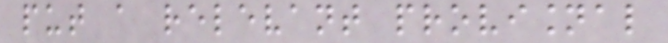put a relevant provisional
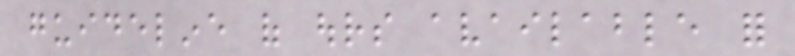guideline of ours available for
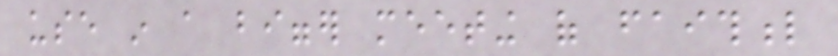use in a bigger meeting of faithful
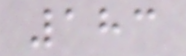183
